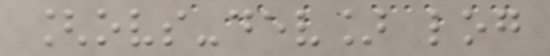[ovs-dev] log
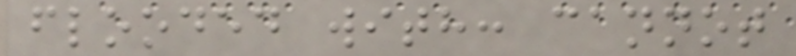flooded with: cannot
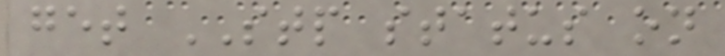get STP status on
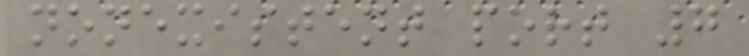nonexistent port 7
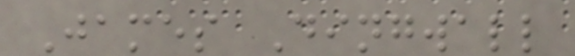James Dingwall
